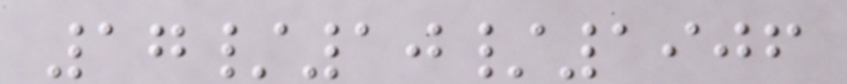17/10/1906
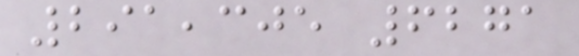291,305 6271
